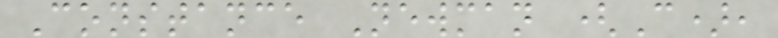Constance Newman (C),
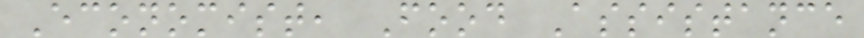Economist, Food Assistance
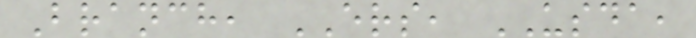Branch, ERS, USDA,
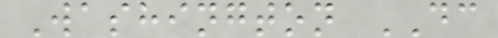Washington DC
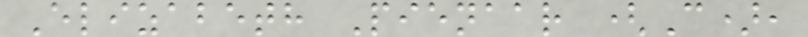Elizabeth Pienaar (C),
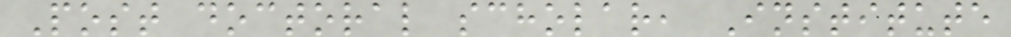Post doctoral scholar, Institute
